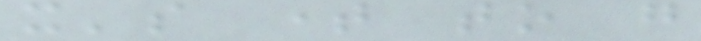it's time to go
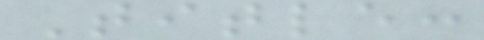Title:
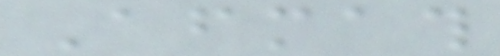Aftermath
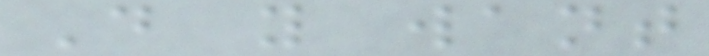Do you want
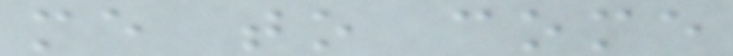me to come
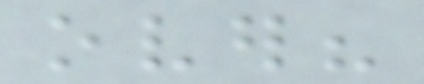over?
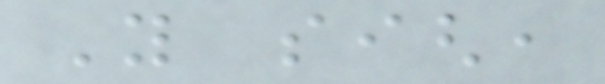You sigh,
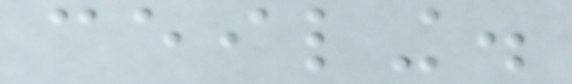ceiling.
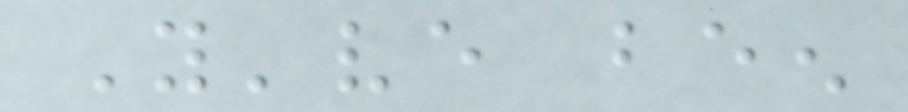You've been
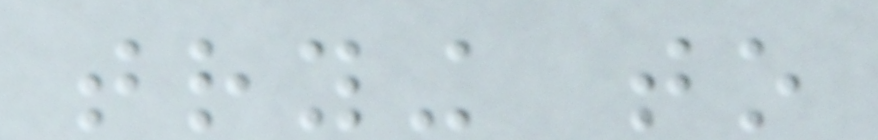trying to
